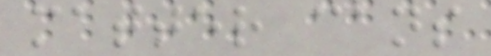matter cans
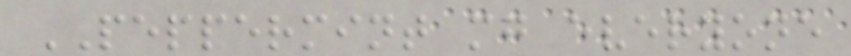PEPPERMINT mg everyone
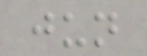jun
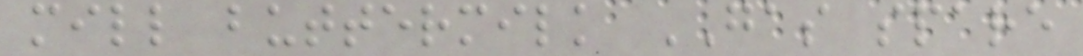mill buttermilk GAS spare
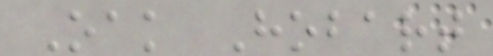Oak Hobart
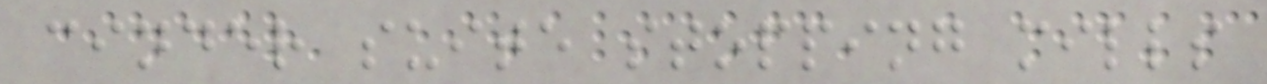cinder suite stopping mills
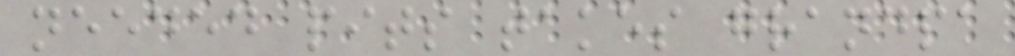needed pits takes grandpa
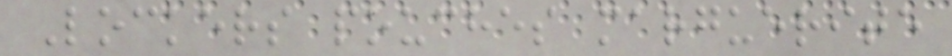Lockers pouches marguerite
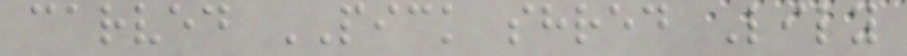carved PICK shred Lily
